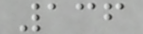136
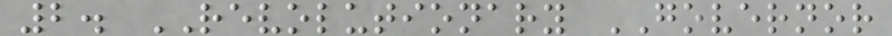2. REVOLUTIONARY GOVERNOR
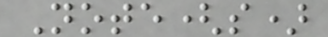Note(s)
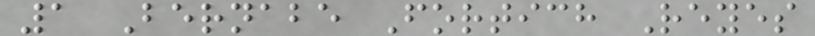1 Bernabe Fortich Reyes
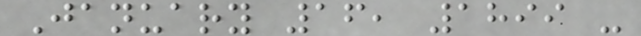January 16, 1899 -
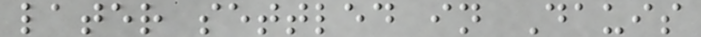later settled in Dauis
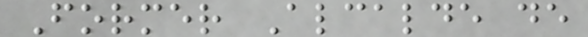Former Alcalde de
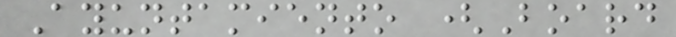Ayuntamiento (Board
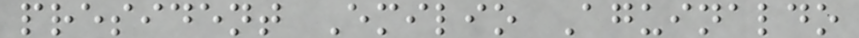president Emilio Aguinaldo
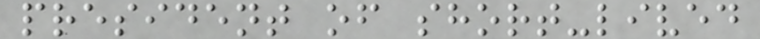president of short-lived
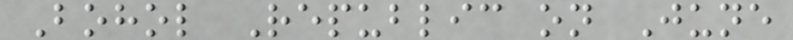Bohol Republic on June
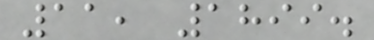11, 1899.
